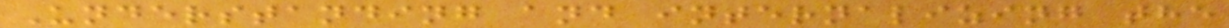Understanding and internalizing the
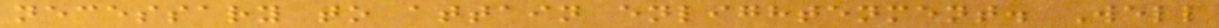necessary to attain enlightenment. Well
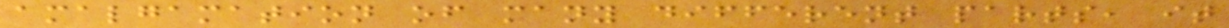amalgamation of many different parts, it
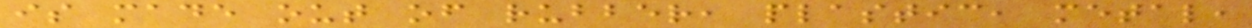is made out of rubber, plastic, metal,
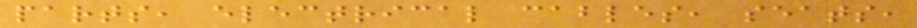parts, electrical cables, seats,
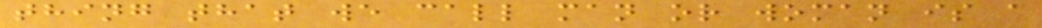thing that we call man or woman is a
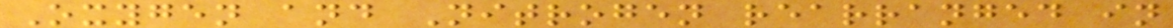Oxygen and Nitrogen rearranged in
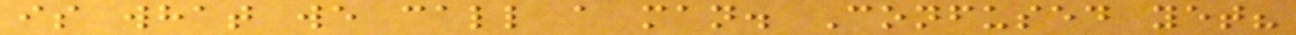is what we call a man. Confused yet?
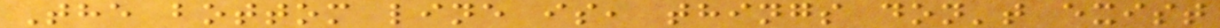The bottom line is, things don't exist
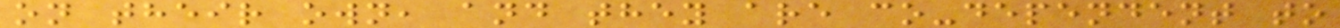on their own, and they are co-dependent to
